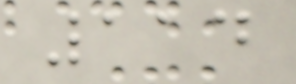114
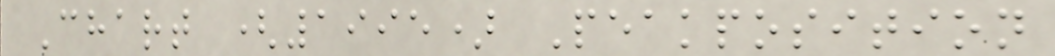Chart (1995) Peakposition
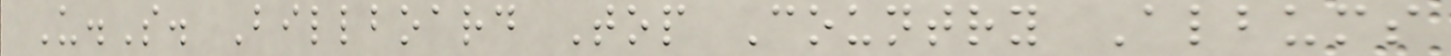U.S. Billboard Top Country Albums
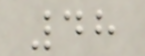48
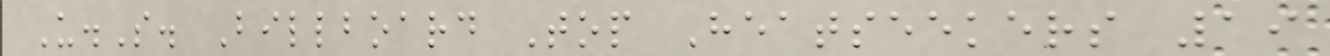U.S. Billboard Top Heatseekers 19
